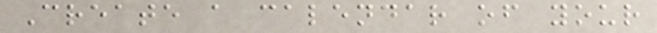Create a calendar of your
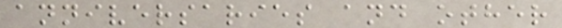anniversaries and other
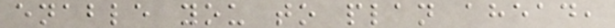enable you to plan ahead,
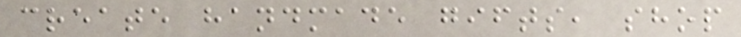create handmade gifts, shop
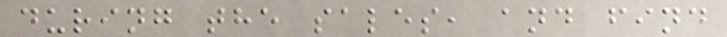during the sales, and find
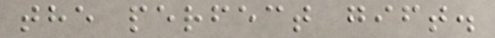the perfect gift.
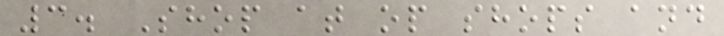3. Shop at op shops and
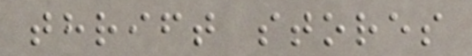thrift stores
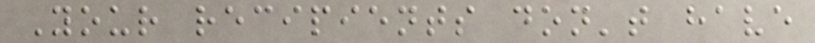Your recipients don't have
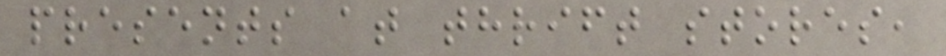presents at thrift stores,
